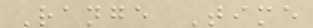Range Time
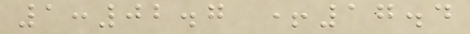1:02.7 +17.4
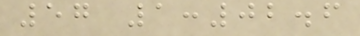57 1:02.6
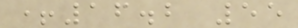+16.2 55
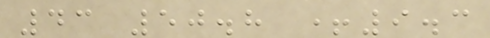43 50.8 +9.3
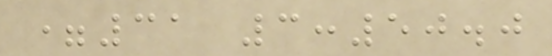=31 3:50.0
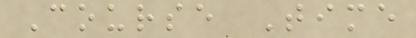Course Time
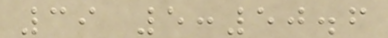39 5:50.6
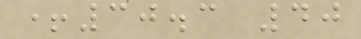+30.3 40
